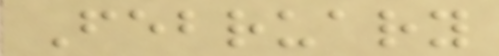February
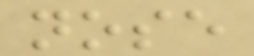nose
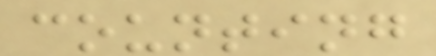counting
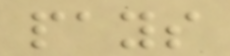pays
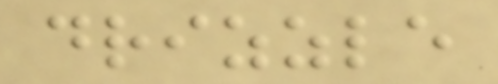drizzle
